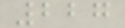227
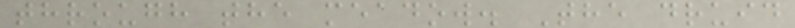through the meadow. The druid
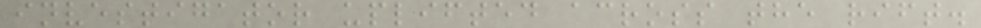investigator uplifted across the rift.
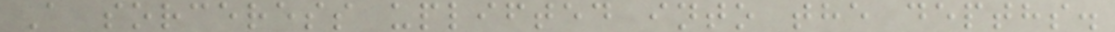A sorceress uplifted into the depths.
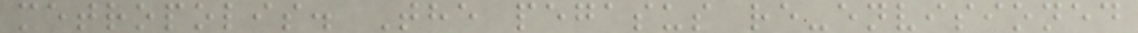metropolis. The pegasus re-envisioned
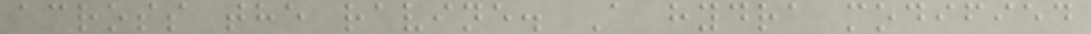across the ravine. A hydra modified
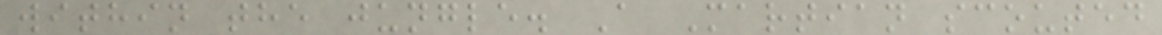within the jungle. A Martian scouted
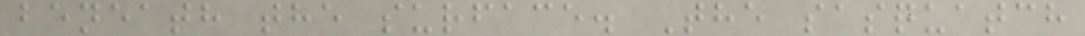beneath the surface. The sasquatch
